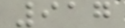917
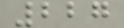227
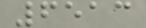6513
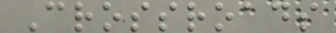Crossroads
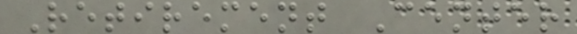Retirement Center
